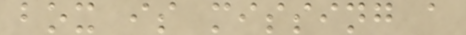box is missing a
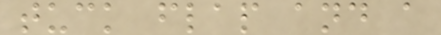tuck flap and a
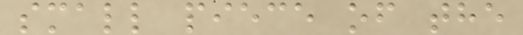small piece of the
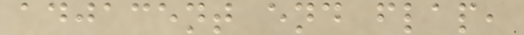adjacent end flap,
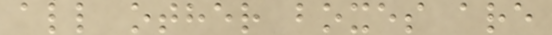all other boxes are
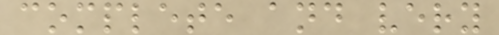complete and very
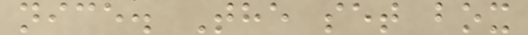nice. The set box
